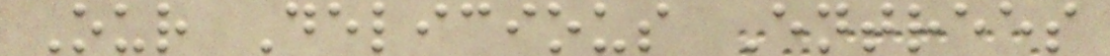Our Delicious Entrees
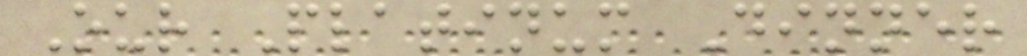Our Platinum Dinner
